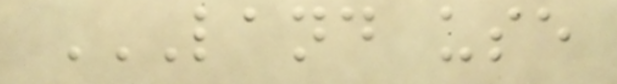LAND USE
